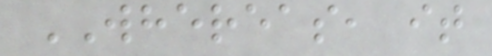WHEREAS, it
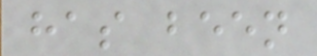has been
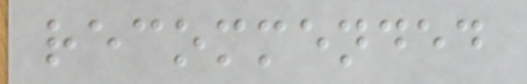recommended
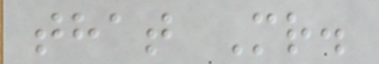that Mr.
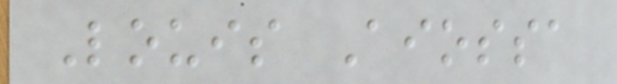Louis Aiossa
